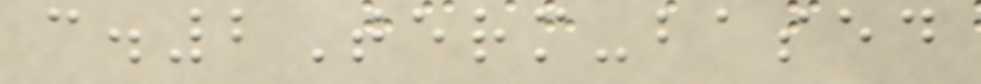c.2Term-based
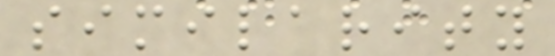similarity
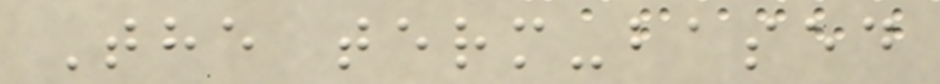The term-based
